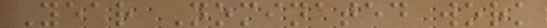Year Nominated work
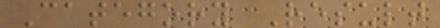Category Result
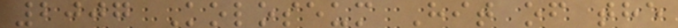2007 Koloseum Hit of the
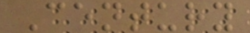Century
